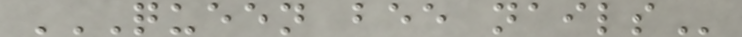QUEEN BEE NAILS
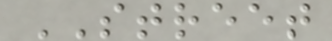STREET
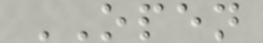OPEN
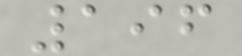196
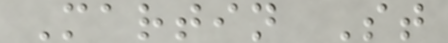Martin St
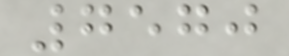7570
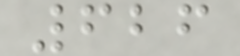626
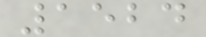1524
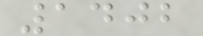1402
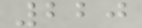220
